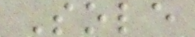Sole
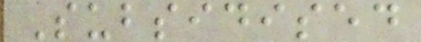Subsidised
